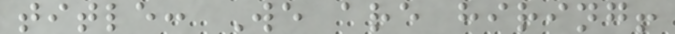title: We are hiring!
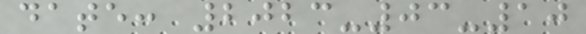date: 2023-03-10
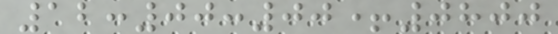12:00:00+0800
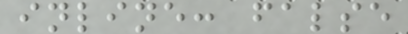inline: false
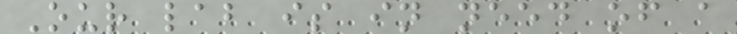Our lab is in need of a
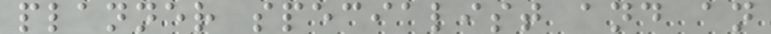planner specialist and an
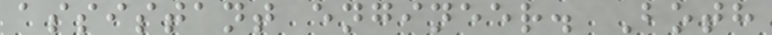assistant engineer. Both
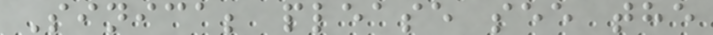Sinica; please see the
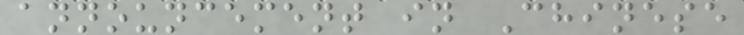announcement in Chinese
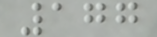177
